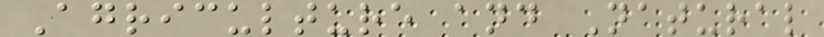Agriculture and Natural
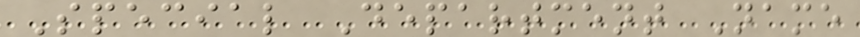Special Department Name
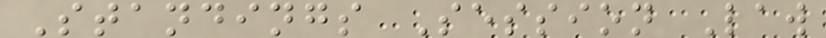Standings Session Law
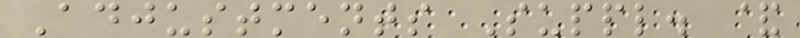Adjustments Suppl. &
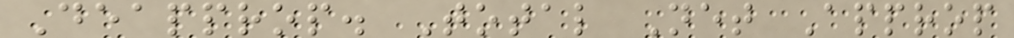Deapprop. Total Net Approp
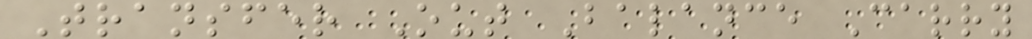Transfer Out Balance Carry
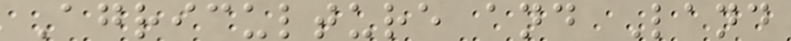Agriculture and Land
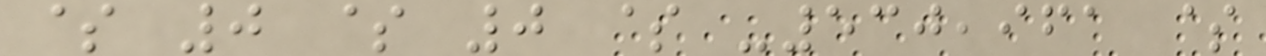$ 0 $ 0 $ -530,961 $
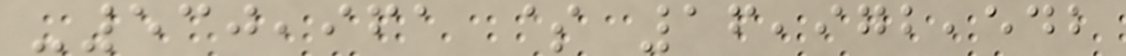-530,961 $ 16,972,542
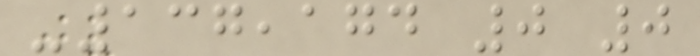-137,174 0 0
